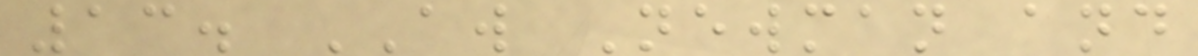13. AW Newman and
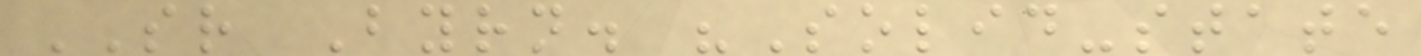SR Byrn. "Solid-state
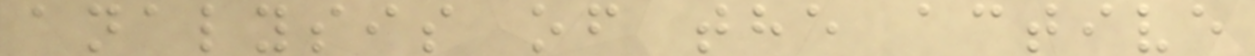analysis of the active
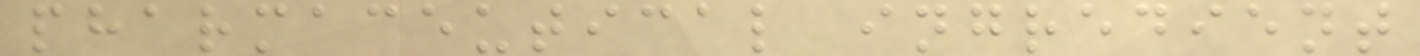pharmaceutical ingredient
